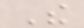The
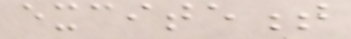excitement
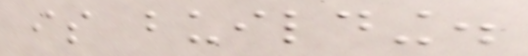is building.
